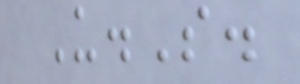U.S.
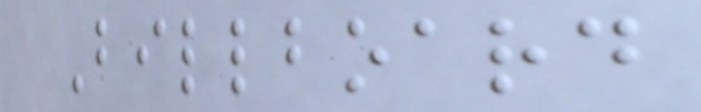Billboard
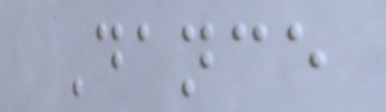Dance
